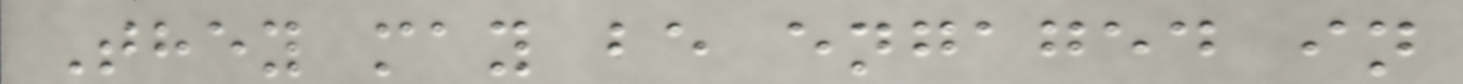They may be engaged in
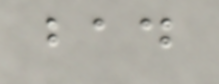bad
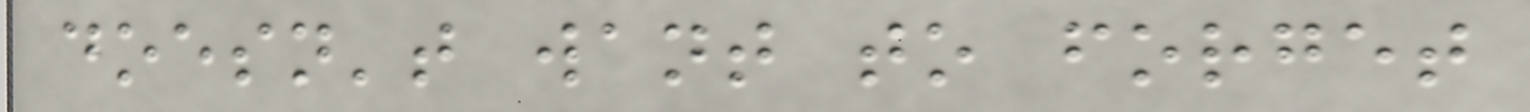doesn't want to forget
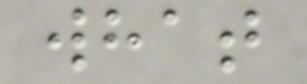what
